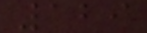129
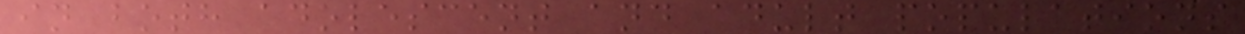in both adolescent and adult populations
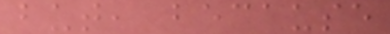but, because
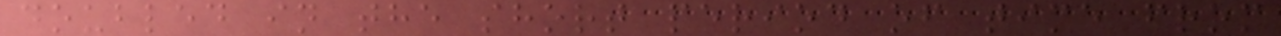doubled in the short period of time from
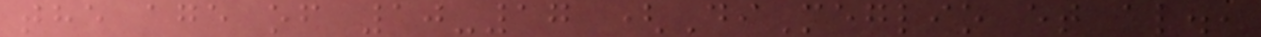the age of 10-17 (DiMeglio et al.,
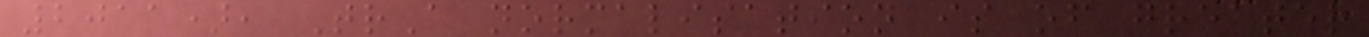2011), TrA normalisation is of greater
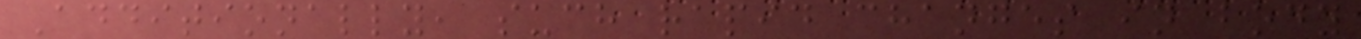Additionally, such rapid changes in body
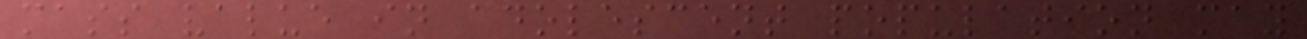mass value in adolescent population may
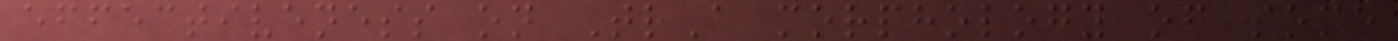effectiveness on TrA morphology of some
